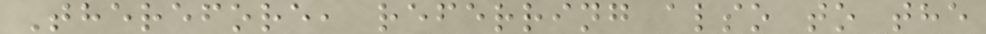Therefore, referring also to the
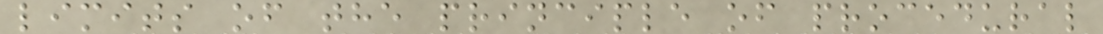limits of the principle of procedural
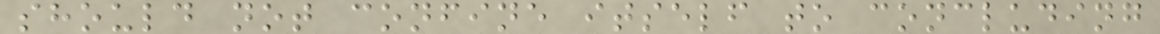should not confine itself to concluding
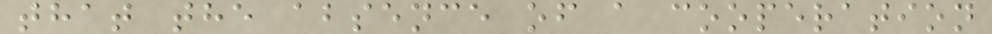that the absence of a cooperation
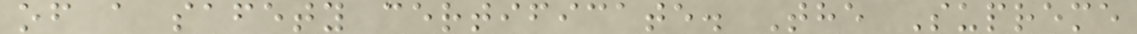of a safety certificate. The Supreme
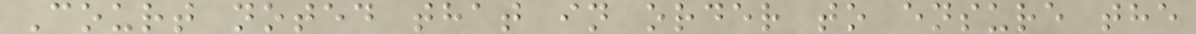Court noted that in order to ensure the
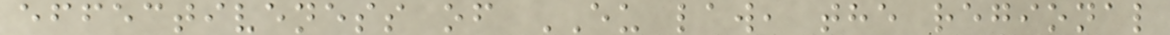effectiveness of EU law, the regional
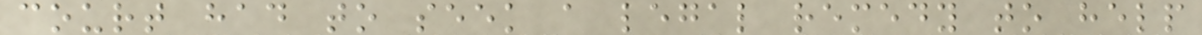court had to seek a legal remedy to help
